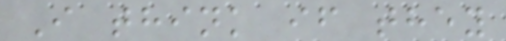I think if they
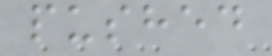pushed
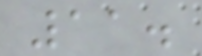11.
